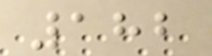182
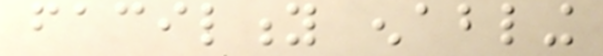facility enabling
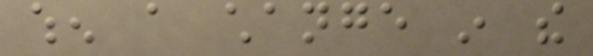when a change in the
